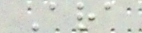Ara
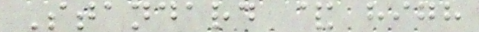Standard & high
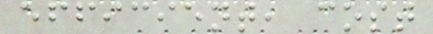efficient, cost
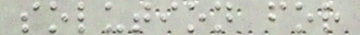solution for
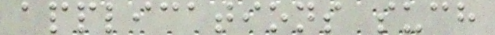applications such
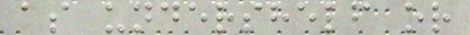as undershelf or
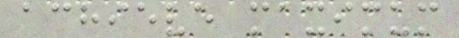achieve maximum
